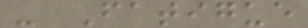- Fatigue
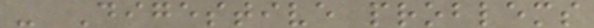- Digestive problems
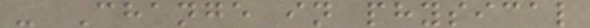- Change in physical
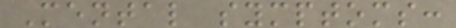Mental symptoms:
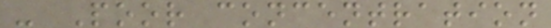- Poor concentration
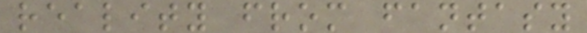reality from fantasy
